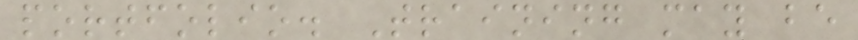portfolio. Training may be
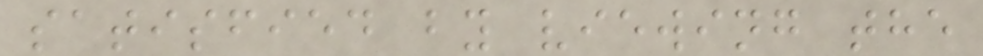satisfied by viewing the
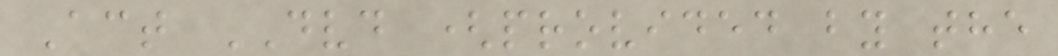Act DVD (provided by the
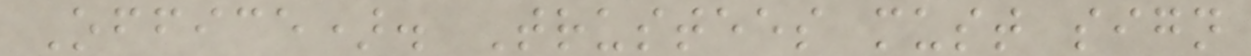Office). Trustees must sign
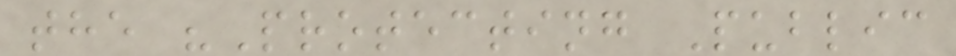the "Protecting Public
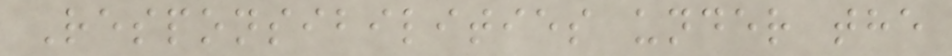Responsibilities under the
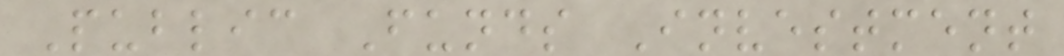Public Funds Investment
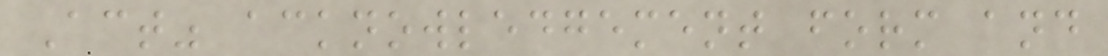Act" acknowledgement form and
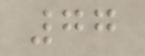77
